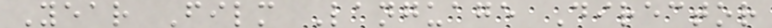Year Film Language Director
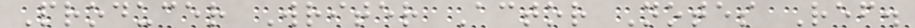Producer Writer Actor Notes Ref.
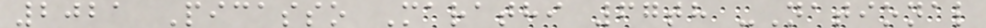2021 Picasso Marathi 67th -National
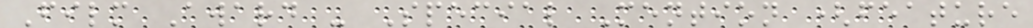Film Award - Special Mention (feature
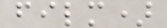film)
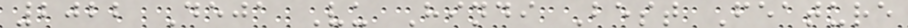2022 Deja Vu Hindi Best Feature
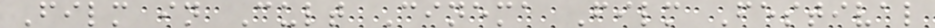Film in Cult Cinema Film Festival
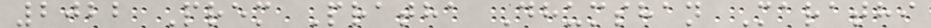2022 Prem Pratha Dhumshan Marathi
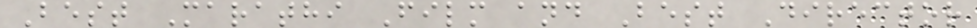Best Marathi Film and Best Director
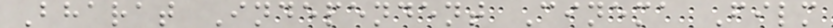Bharat Independent Cinema Film
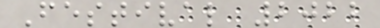Festival 2022
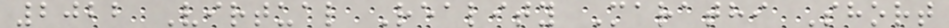2022 Virtual Reality Marathi Short
